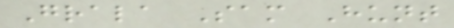Grala Sam Hunt
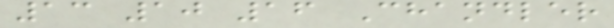13 10 16 Chandler
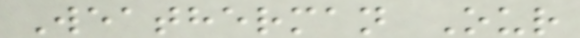Weatherman Our
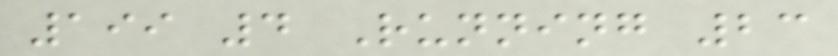199 4 Running 23
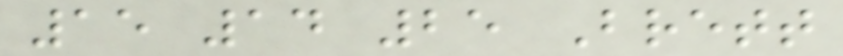15 14 25 Brett
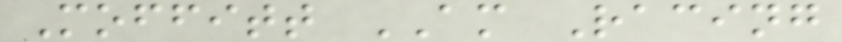Moffitt AM Racing
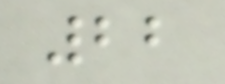22
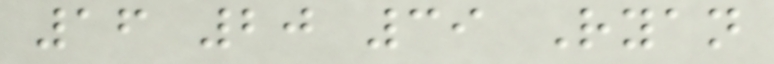16 20 39 Ryan
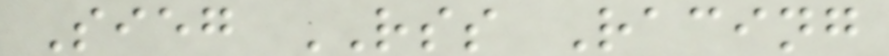Sieg RSS Racing
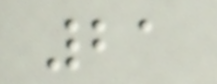21
